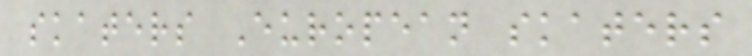skaters European skaters
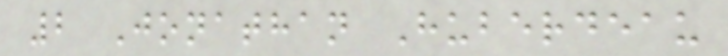2 Jonathan Huberdeau
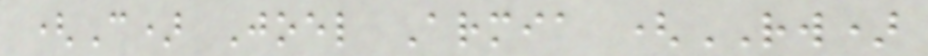(C) Joel Armia (RW)
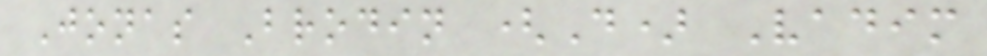Jonas Brodin (D) Vadim
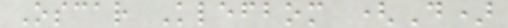Oscar Klefbom (D)
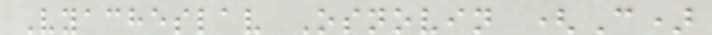Vyacheslav Osnovin (C)
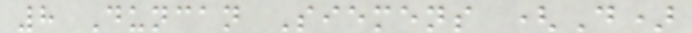8 Duncan Siemens (D)
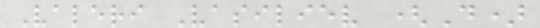Valeri Vasiliev (D)
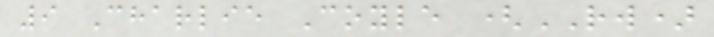9 Charlie Coyle (RW)
